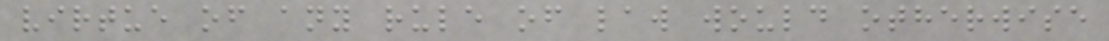virtue of any rule of law would otherwise
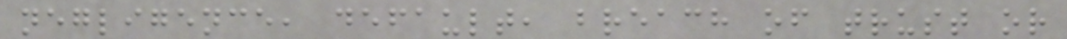negligence, default, breach of trust or
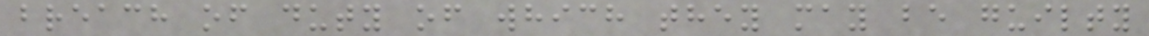breach of duty of which they may be guilty
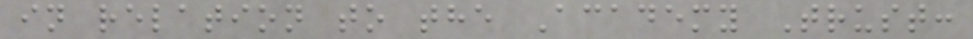in relation to the Academy Trust:
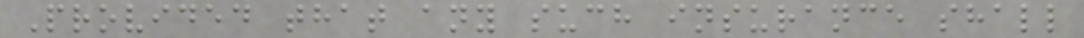Provided that any such insurance shall
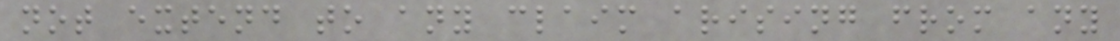not extend to any claim arising from any
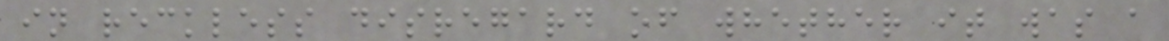in reckless disregard of whether it was a
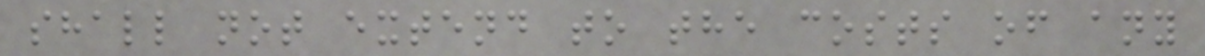shall not extend to the costs of any
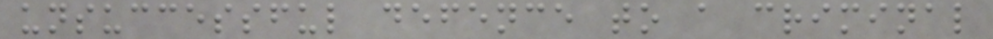unsuccessful defence to a criminal
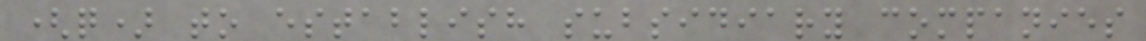(q) to establish subsidiary companies
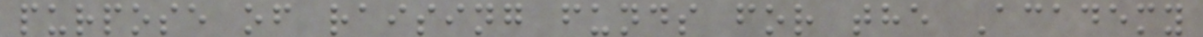purpose of raising funds for the Academy
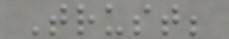Trust;
